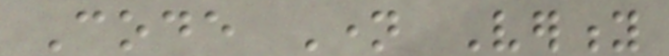Code Name Verity
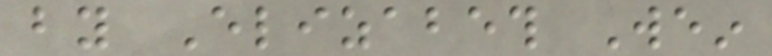by Elizabeth Wein
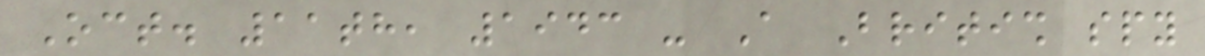Oct. 11th, 1943 - A British spy
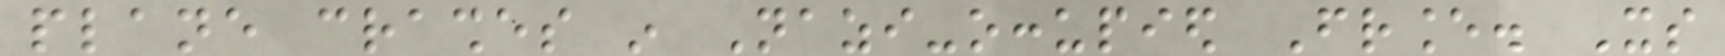plane crashes in Nazi-occupied France. Its
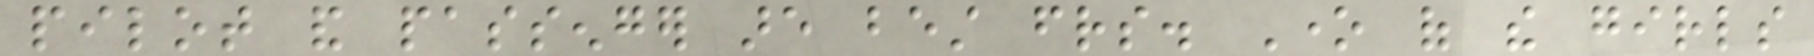pilot and passenger are best friends. One of the girls
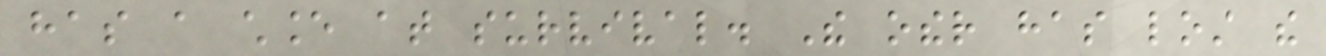has a chance at survival. The other has lost the
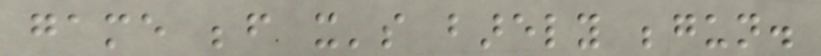game before it's barely begun.
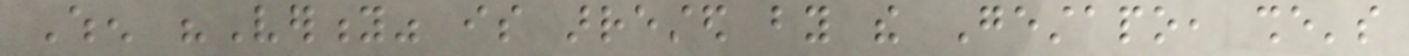When "Verity" is arrested by the Gestapo, she's
